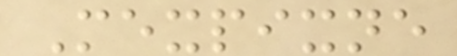Mexpixne
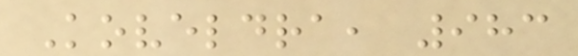Koveldra, 983
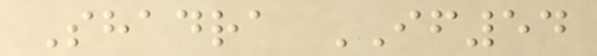Shadra IF54
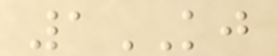1KJ
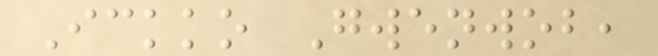Ickko Gwenwob,
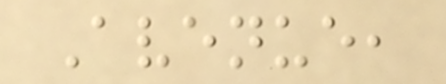Avenue,
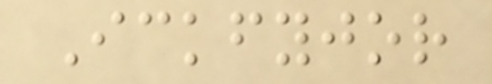Ickfyjor
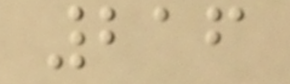216
